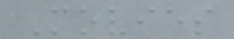Movies
